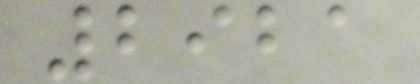2921
